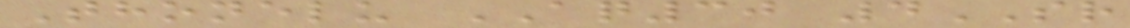Thonelu AQ30 4SR
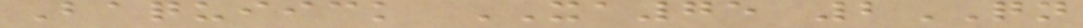Baquiick XA75 2QN
